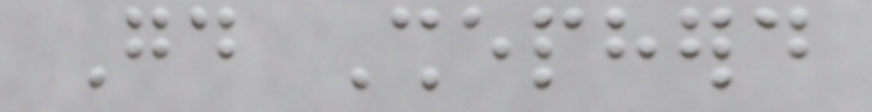Good Shepherd
